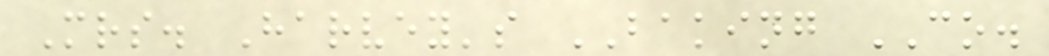Mrs. Harvey's BAKING CO.
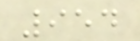954
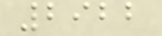2922
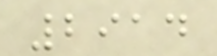2914
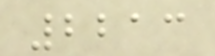2213
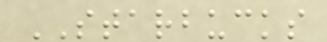STARBUCKS
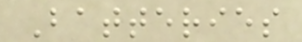Batteries
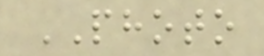PHOTO
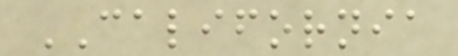CALIFORNIA
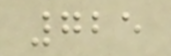725
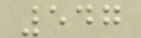547
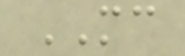MC
